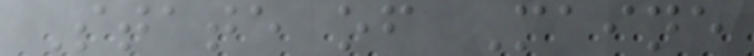State of Maine
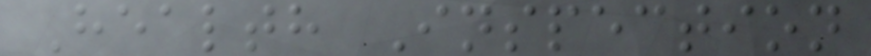Health Inspection
